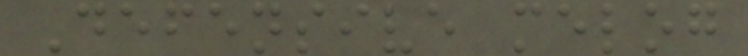Defensive melog
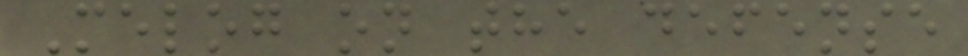Melog on the defense
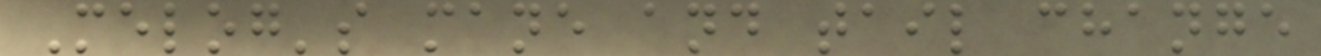Melog's mane and tail change
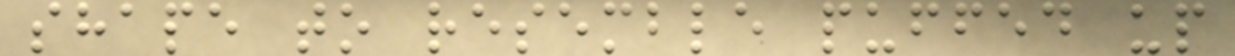shape to resemble puffed up
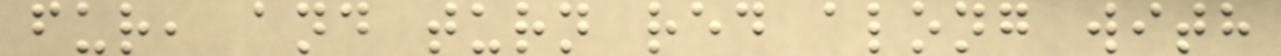fur, and turn red along with
